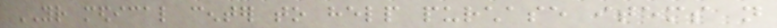YOUR medical center to help purchase items not
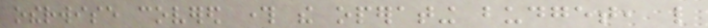otherwise covered through the operating budget, like
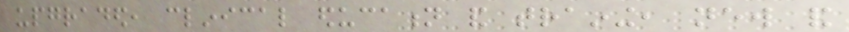upgraded, clinical education and training, new and
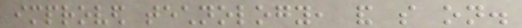improved technology, and so on.
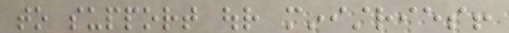to support our ministries!
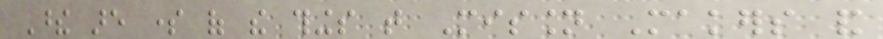These are some of the things that Mission Makers and
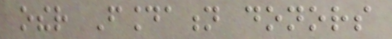other Foundation donors
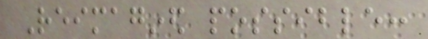Reimagined possible:
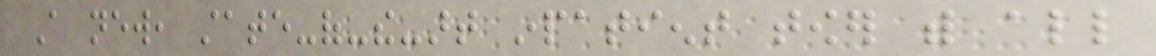A new, state-of-the-art inpatient tower with all
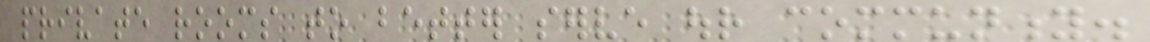private rooms to better serve our community.
